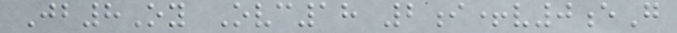Jb8Oy Ovc18 2i+v0eG
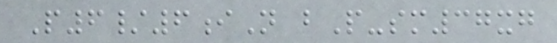P6/6iN bP-sm37xg
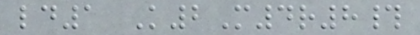ld1 K2M4r8#
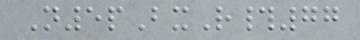N5pBxR#77
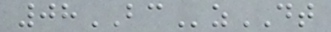08BCzDT
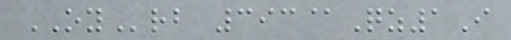OYrb 393@Qz1I
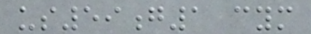us59g1 cym
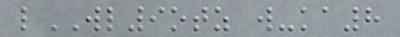lWL9otz w-ka8
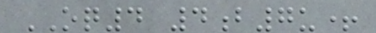OQ4 4b7u+
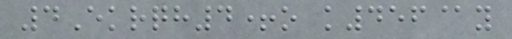4Ekrqh4+o k456@y
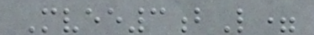Mvee3bL=
